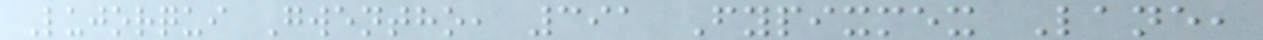Lujorqui Gwentho, 391 Fypixmex Lane,
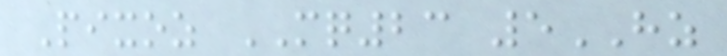Pixoz MQ23 5HZ
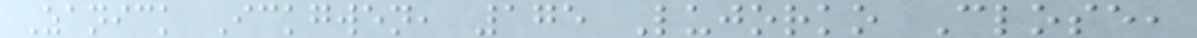Zanick Ickgwen, 175 Lujorko Close,
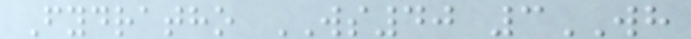Fydratho WS40 3WH
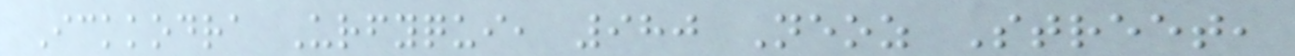Ickkodra Urfyqui, 980 Neoz Street,
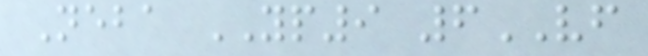Neba YP9 6VF
